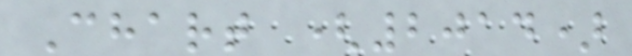Chart (2014)
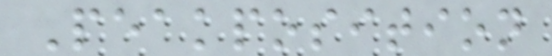Peakposition
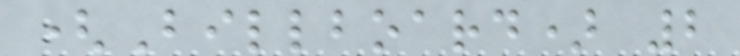(Billboard) 2
